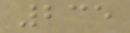235
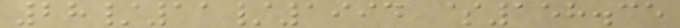28/11/1994 $158.35
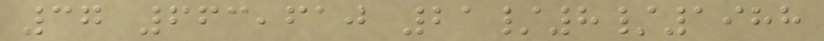37 663,610 21/8/1988
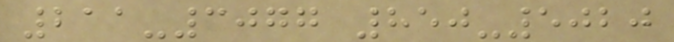211-3077 850-5020
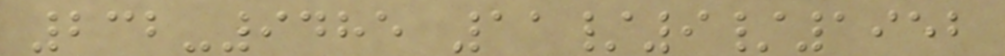232-9485 11/9/1952
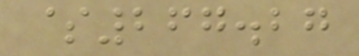$267.27
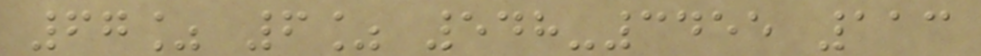67% 6% 548-3455 113
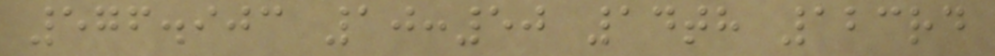576.903 10:50 14th 123rd
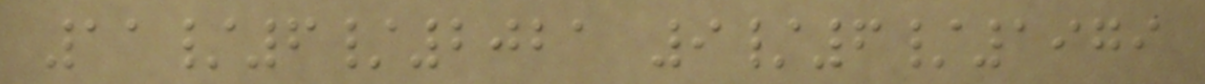11/6/2021 9/6/1979
